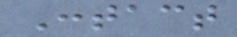Contact
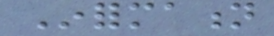Information
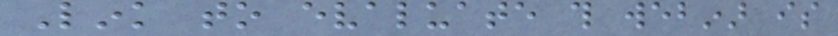Link to evaluate this webinar is
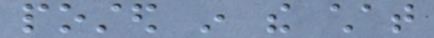posted in the chat
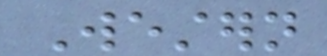Western
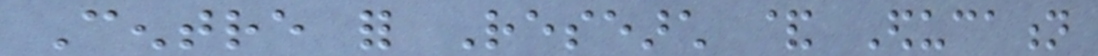Centre for Research & Education
